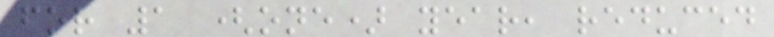for 1 (one) year, reduced
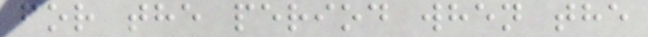for the period when the
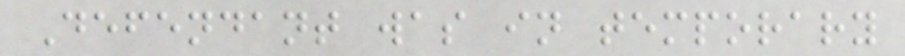Defendant was in temporary
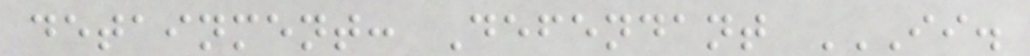detainment: Defendant II.
